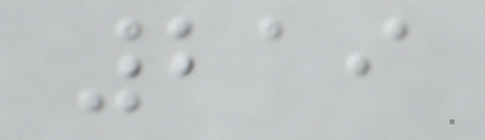219
